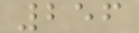256
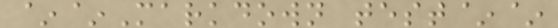~~Markdown test~~
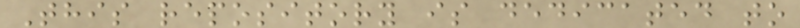This repository is dedicated to
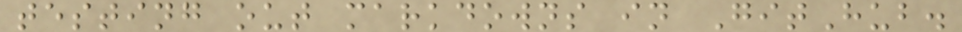testing out markdowns in GitHub.
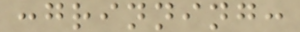:grinning:
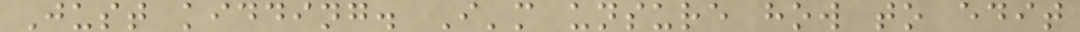Just kidding. I'm unsure how to edit
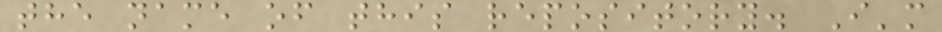the name of this repository. I'm
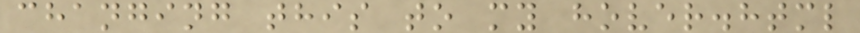changing this to my hover.html
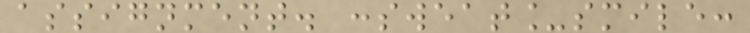assignment. :sweat_smile:
